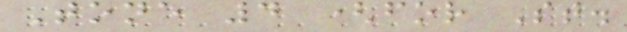Tone 4 (for St.
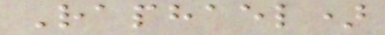Raphael)
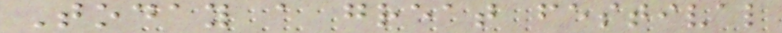Today a great festival
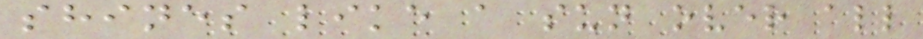shines like a sun over all
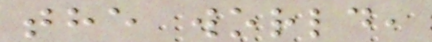the world,
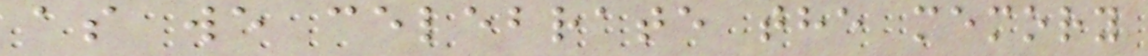as we celebrate the memory
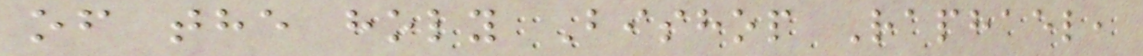of the holy Bishop Raphael,
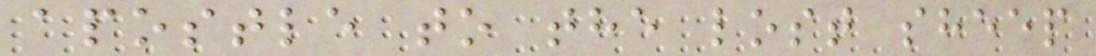apostle to the lost sheep
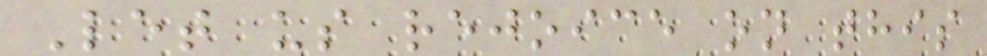Let us rejoice on this
